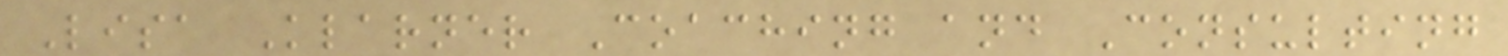Lisa Klarner Coaching and Consulting
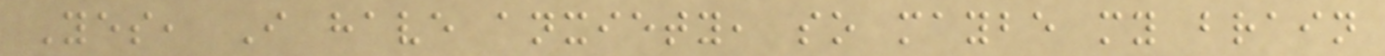Yes, I have anxiety, so maybe my brain
